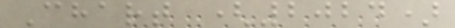Chart (2024)
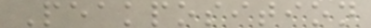Peakposition
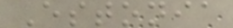Estonia
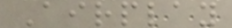Airplay
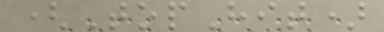(TopHit)
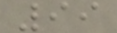99
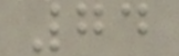74
